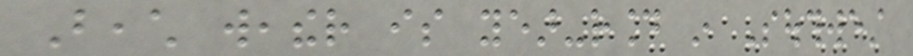Beach weather is year-round in Southwest
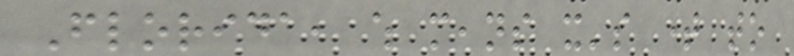Florida, which means it's time to
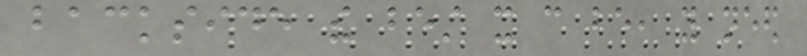backside the best it can be, you need
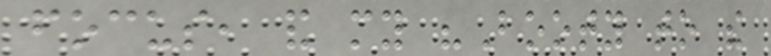focus, and my "Booty to the
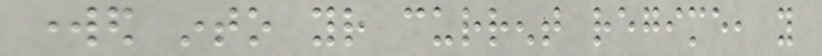worked into your current regime, you
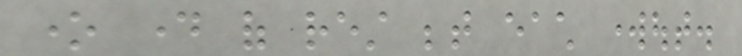one day of rest between each workout.
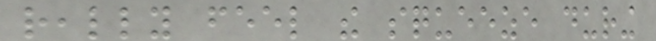really feel the squeeze during
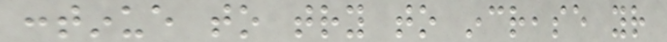continue to try to increase your
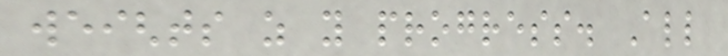weights as you progress. All
